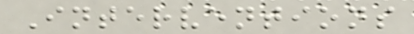Interventions
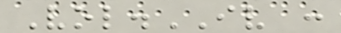Vol.IV :
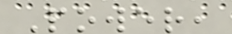Power,
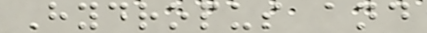Hydropus and
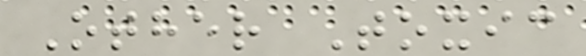Other Toxic
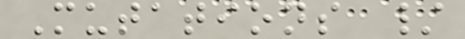Mutations /
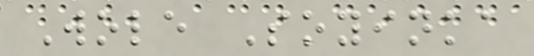Wole Soyinka
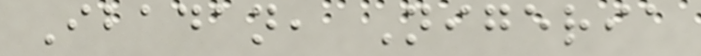Ibadan, Nigeria
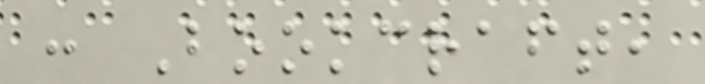: Bookcraft,
